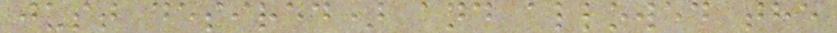just desired) and allowed the
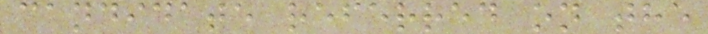candidate referred on the
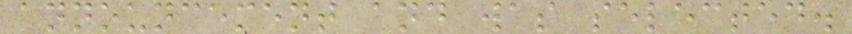announcement and was selected.
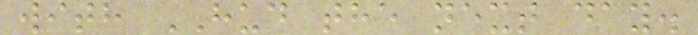with HUD the next day.
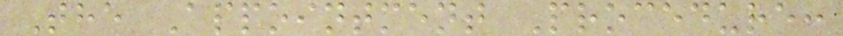The Appointment Procedure:
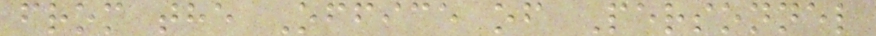from the Office of Personnel
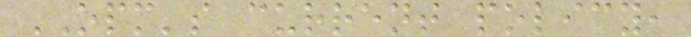OPM's current policy,
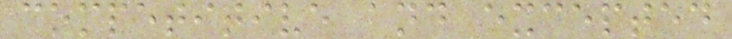competitive and excepted
